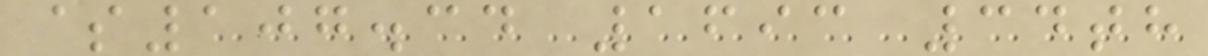$107.34 1693 34th
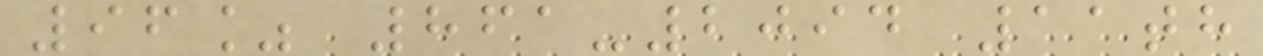96% 861-2094 11th
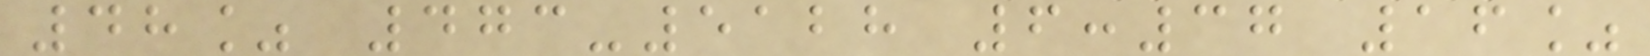48% 473-5128 6:37 16%
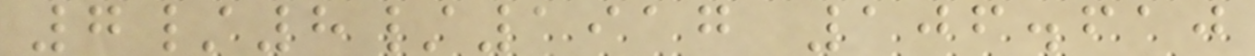7/8/1917 106.610
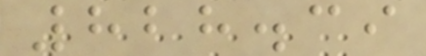828.39
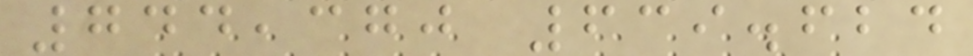744,370 639.624
